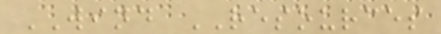WIND RESOURCES
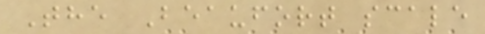The Beaufort scale
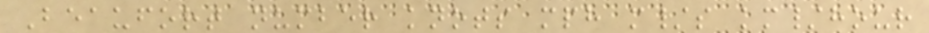Beaufort number knots mph m/s km/hour
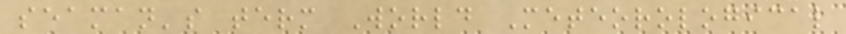seaman's term World Meteorological
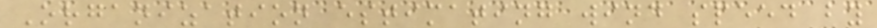Organization estimating wind speed by
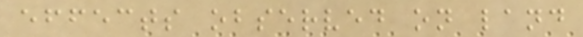effects observed on land
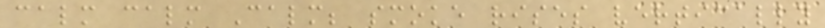calm calm Calm; smoke rises vertically
